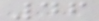46
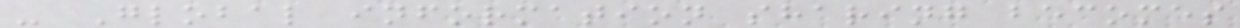- Global information sharing becomes
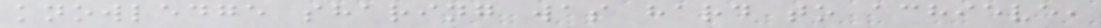knowledge sharing was hard to achieve,
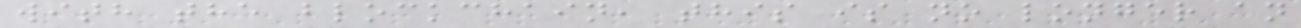with the blockchain, this is no longer an
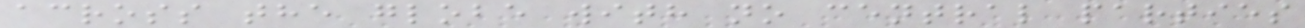across the globe with no central parties
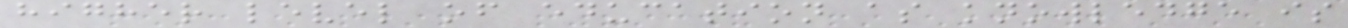higher level of education as knowledge is
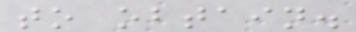to obtain.
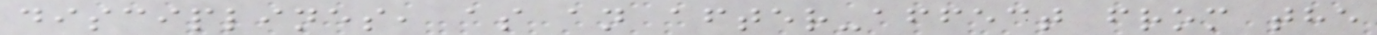disciplines, as an after-affect from the
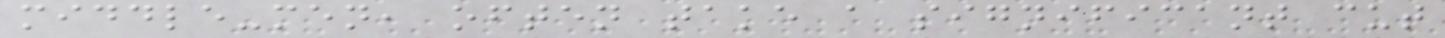middle-men, often take a significant cut
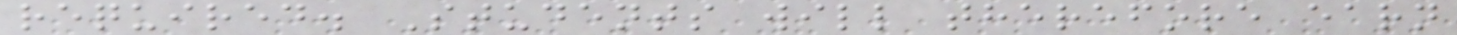required. Students will therefore earn
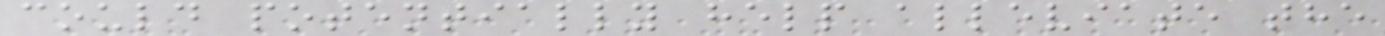could potentially help alleviate the
